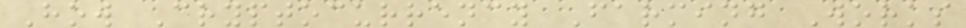How Cryptocurrency Farming Works
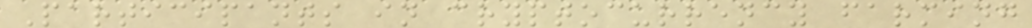Participants in cryptocurrency farming
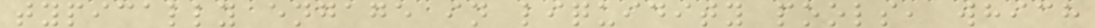typically engage in liquidity pools, which
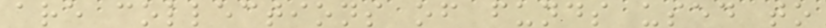are collections of funds used to
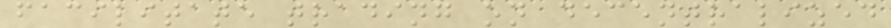facilitate trading on decentralized
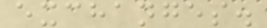exchanges.
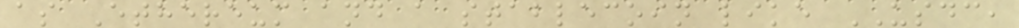as Ethereum and a stablecoin like USDC,
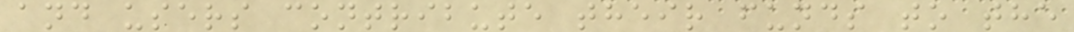and users contribute their funds to the
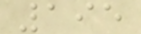195
